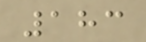183
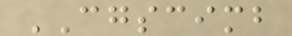CGSCIMB
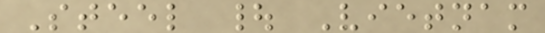Steel | Vietnam
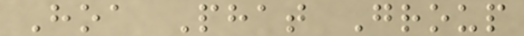Hoa Phat Group
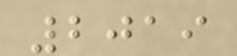2019
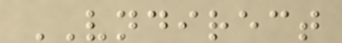VNDIRECT
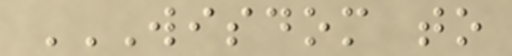WISDOM TO
